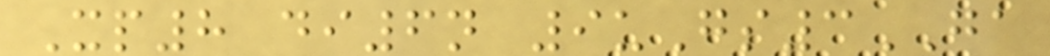Xp8 di6n 9uGs3GA
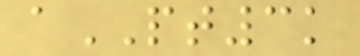aPT3k
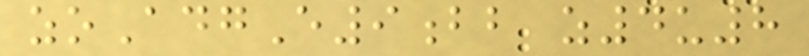zoAdgE9bb z4u8
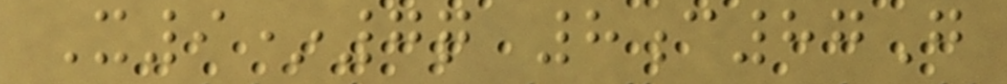X9*7q 8c87G
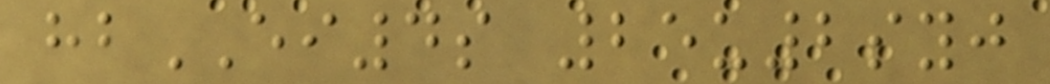hbEI4s 25u2syj
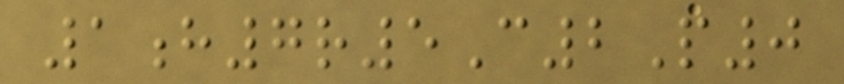1h7r5C2P0
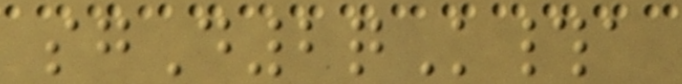sgD2qK#a
